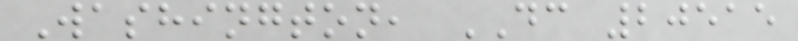Washington, DC 20515
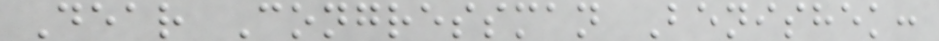Dear Congressman Benishek:
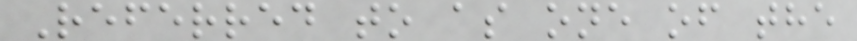Referred to as one of the
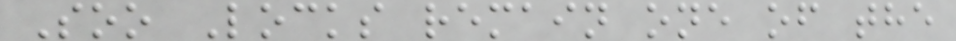Soo Locks remain one of the
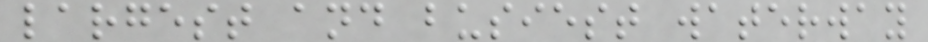largest and busiest waterway
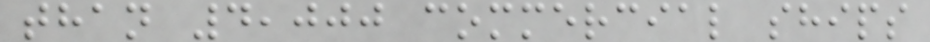than 4,000 commercial ships
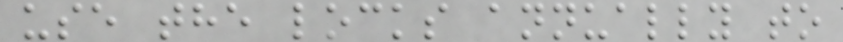use the locks annually to
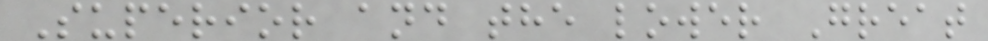Superior and the lower Great
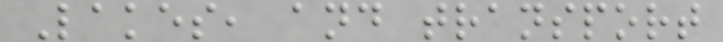Lakes, and transport
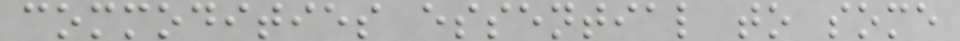commodities essential to some
